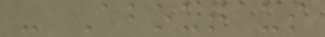- About us
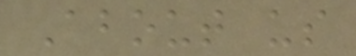About us
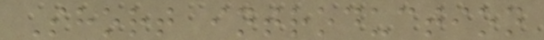Short introduction
